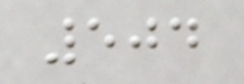504
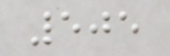505
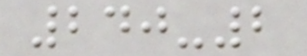240-2
